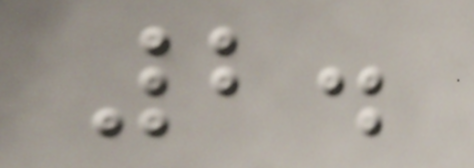2.
